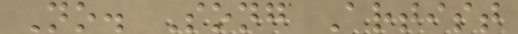No. Song Artist
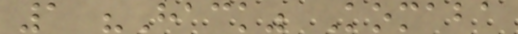1 "Hack" Komaba
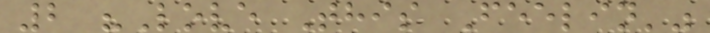2 "Love This Feelin'"
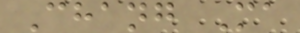Chang Ma
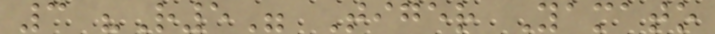3 "R5" Tiger Yamato
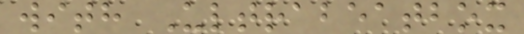with Ultrabeatbox
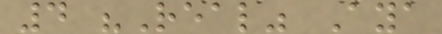4 "Real" Aya
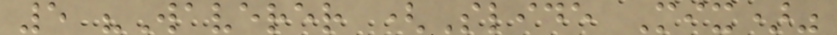5 "Waverer (Slide Mix)"
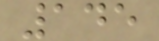145
